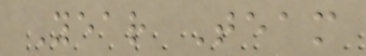Year Team
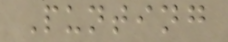Punting
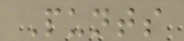Punts
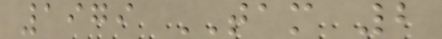1979 TAM 2
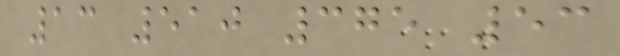13 510 375 53
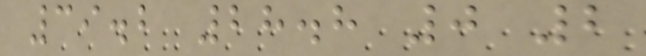39.2 28.8 0 2
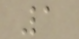1
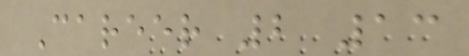Career 2 13
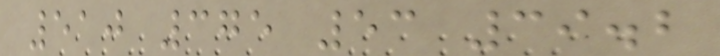510 375 53 39.2
